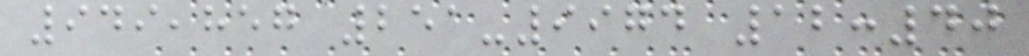949,857 251-9974 12:40
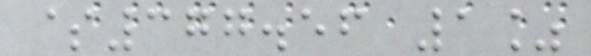$377.56 1%
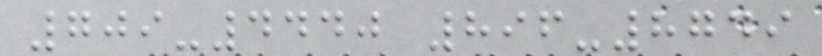709-4440 896-8749
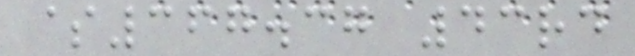$367.37 43rd
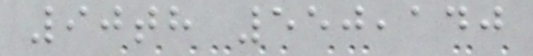90th 550,140
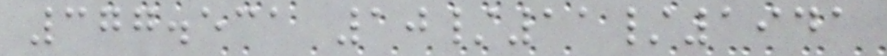377.531 10/11/1941
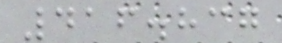416.837
